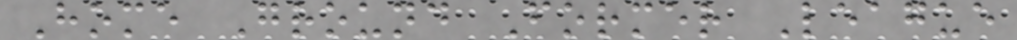Home Ground Former League
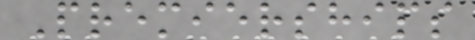Premierships
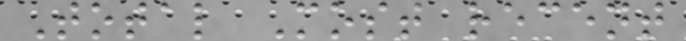Total Most recent
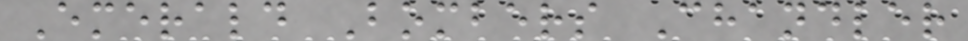Emerald Bombers Chandler
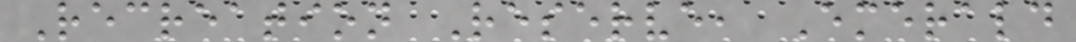Recreation Reserve, Emerald
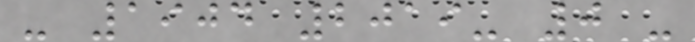- 1904 2019- 0 -
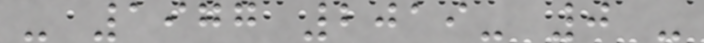- 1977 2019- 0 -
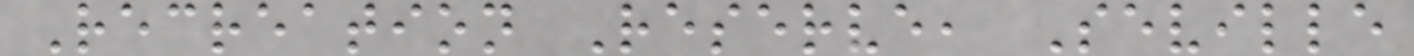Recreation Reserve, Seville
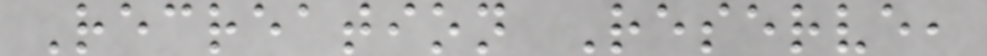Recreation Reserve,
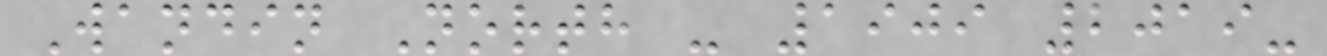Wandin North - 1909 2019-
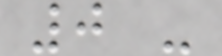0 -
